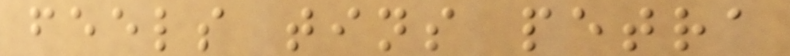feels tins petra
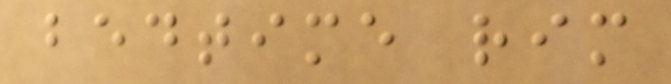bedtime rim
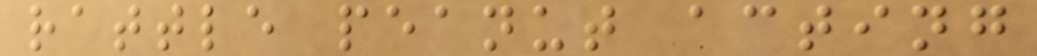rattle peanut acting
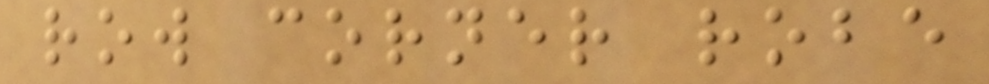row corner robe
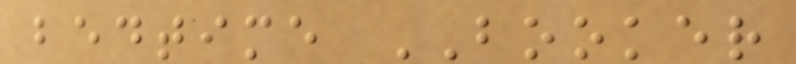bedtime BOOKER
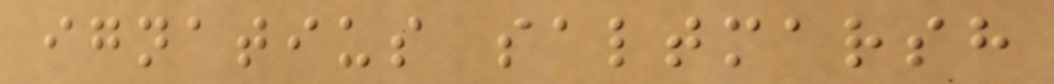ignatius saltmarsh
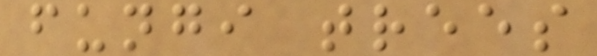fungi trees
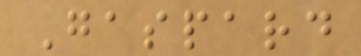Gaspard
